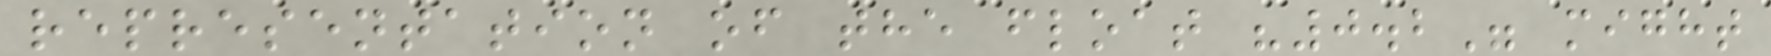representation of the float "0.2" might
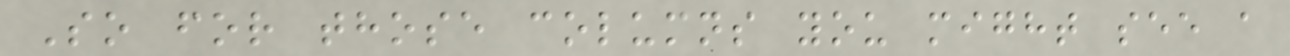So for those columns you might see a
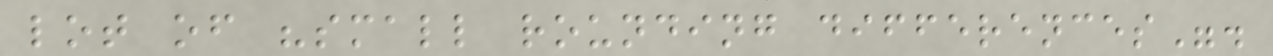lot of "small rounding differences".
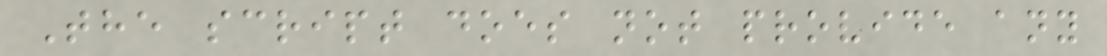The script does not provide any
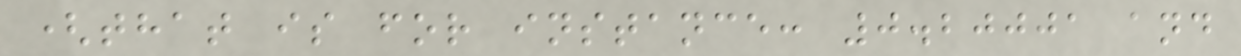(that is for instance: 0.20001 and
